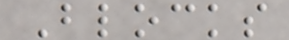Blocks
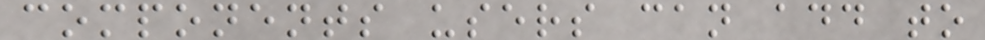components users can add to
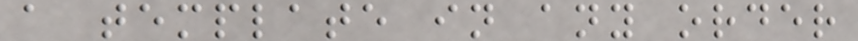a template in any order
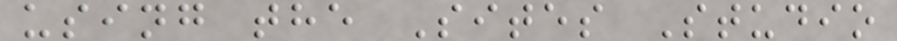using the Sites Studio
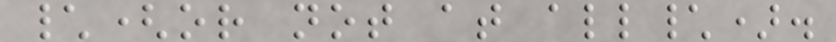\(or not at all\).
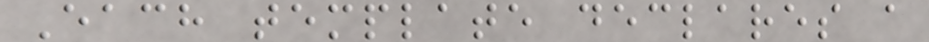Each template declares a
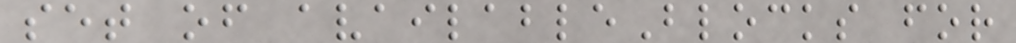set of availableBlocks for
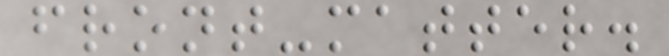front-matter.
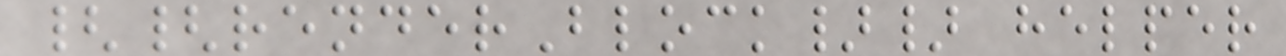{{renderBlock}} helper
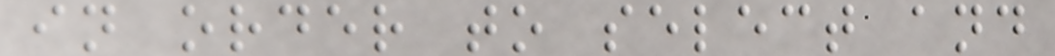in order to select and
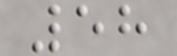58
